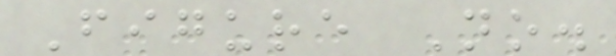Figure No.
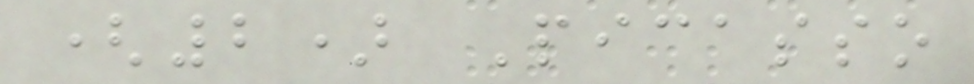(2) Picasso
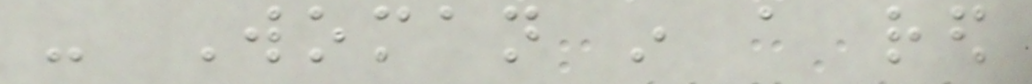- Woman in a red
